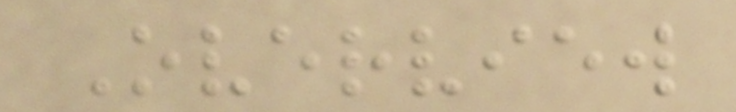Overview
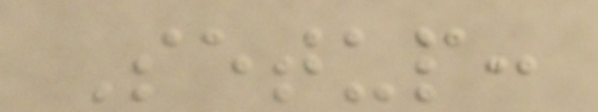Setup:
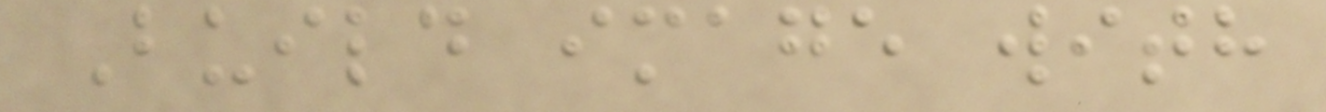Build image with
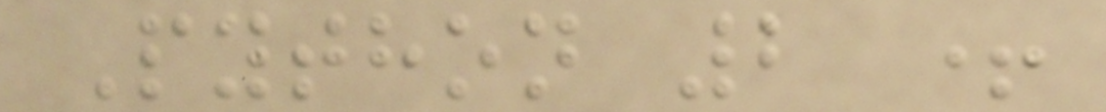Python 2 +
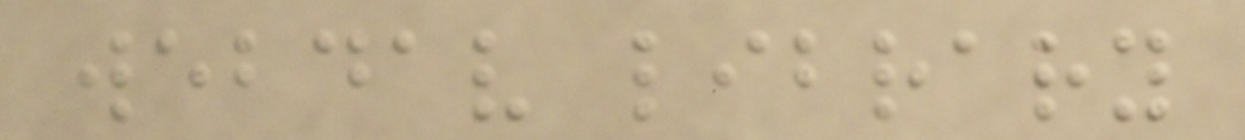webdav library
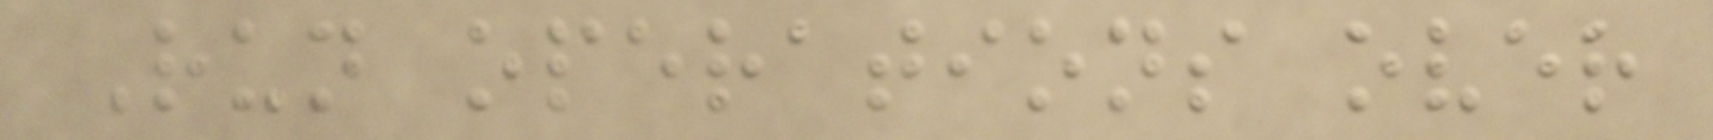Run operations over
